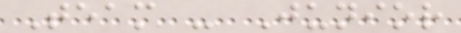Team - Junior
